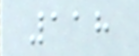118
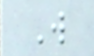W
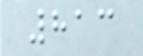813
